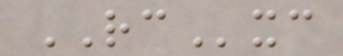RCxc
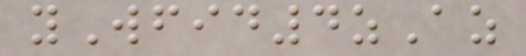yWfid4zAz
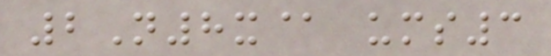2N8x@ ums3
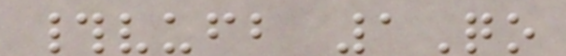#vufb 1Qo
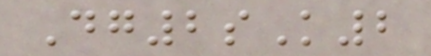Dg2sK2
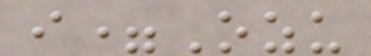i=Ozu
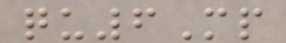qu6Mp
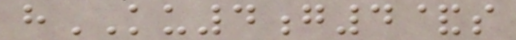hKU4g4&s
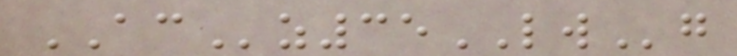ACz35LWg
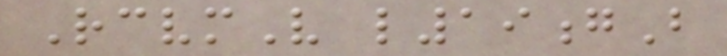RcvmV l19gB
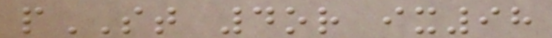pST 4or ix98
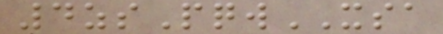4zsPqwXSA
